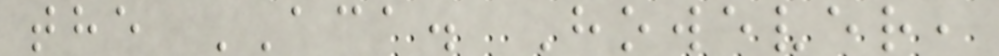the ACA. However,
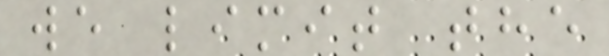we limit the
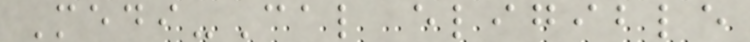Medi-Cal eligible
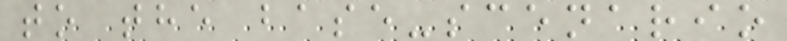to the base-scenario
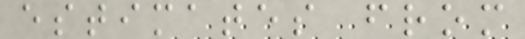estimates from
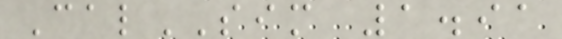CalSIM 1.91
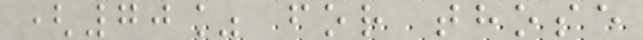(70% for those
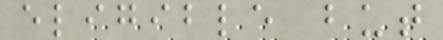eligible but
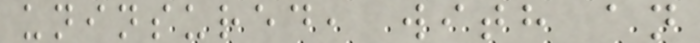uninsured, with an
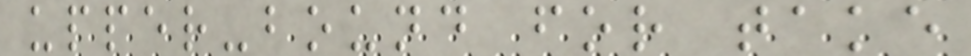upper-bound for take
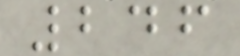246
